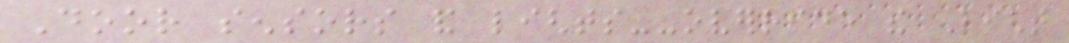Door sensors and lights--override the Light
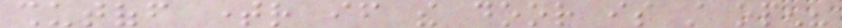shutoff timer if the door is still open?
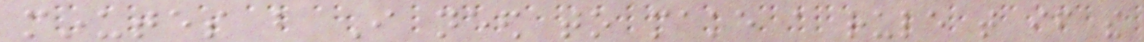minutes but I need to make a rule that if the
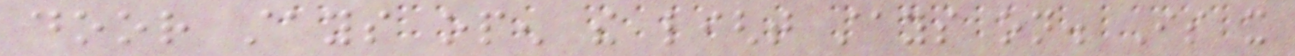door stays open the light stays on. Is it
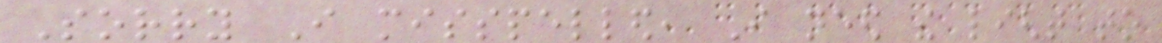Sorry I misspelled, I need the light to
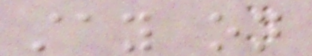stay on
